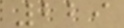229
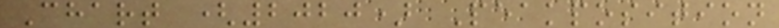Chart (2020) Peakposition
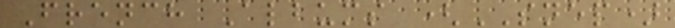French Albums (SNEP)
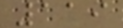119
